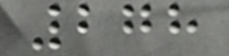278
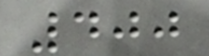400
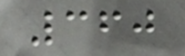360
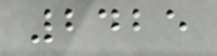2425
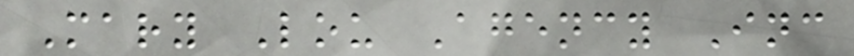Mary Lou Agency Inc
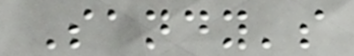Sandy's
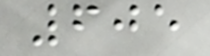605
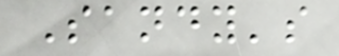Sandy's
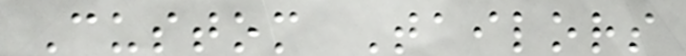Custom Tailors
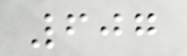607
